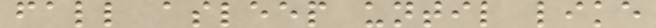fall asleep until like
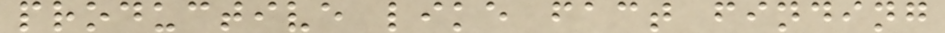productive like fact finding
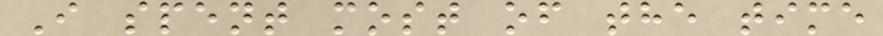I spent most of the time
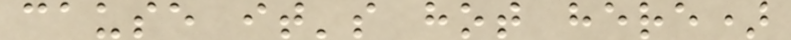cause it's hot here)
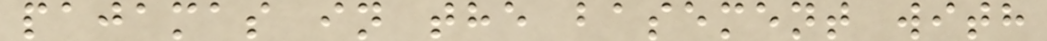pajamas in the basement with
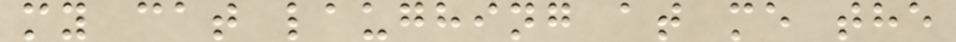my cat laughing at me the
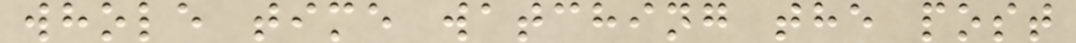whole time watching the post
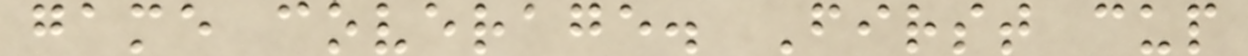game coverage. First cup
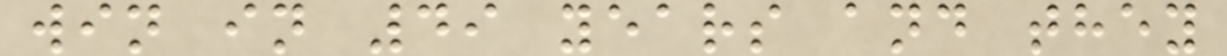win in 49 years and they
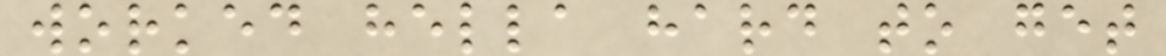worked hella hard to get
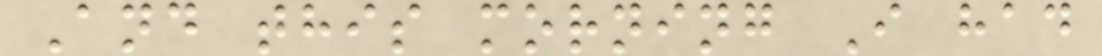And this morning I had
